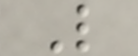L
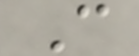C
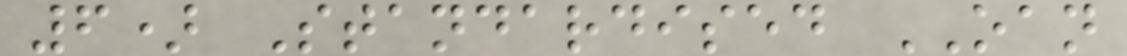6) Standardised OAN
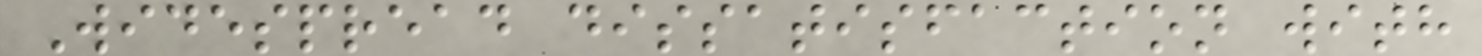Widespread dissatisfaction with
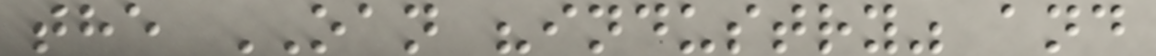the OAN "industry" and
